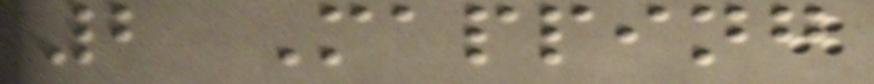2 Mapping
